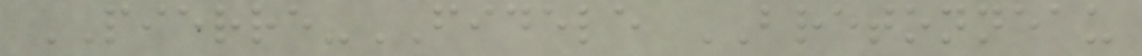PIERRE-FIDELE BRETONNEAU
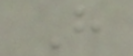H
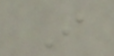I
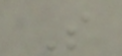S
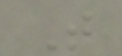T
